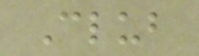Club
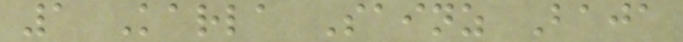1 Karla Sainz Baja
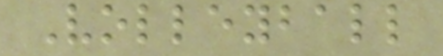Volleyball
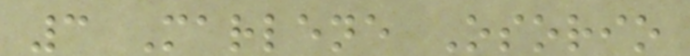3 Marlene Osorio
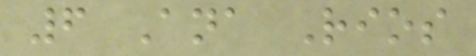6 Ana Rios
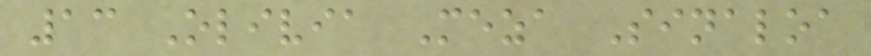13 Olivia Meza Sinaloa
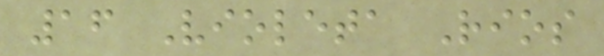16 Violeta Rios
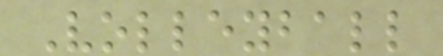Volleyball
